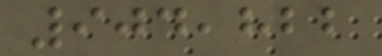904,822
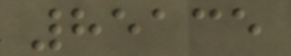85135
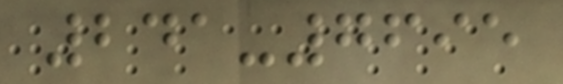241-7695
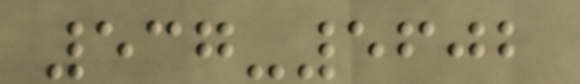537-5602
